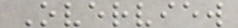Overview
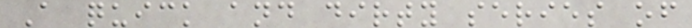A quick and dirty series of
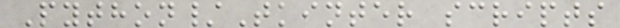Python/Tkinter scripts
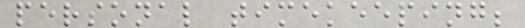personal timekeeping;
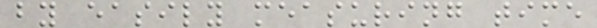by easily measuring time
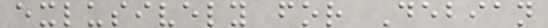exlusively for Debian
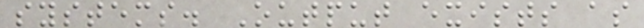systems. Output exists as
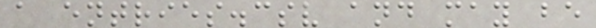a entries.csv and may be
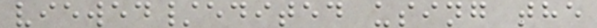viewed/edited using the
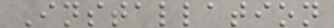Installation
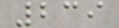239
